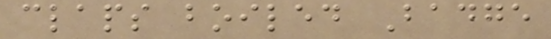claps boiled Badge
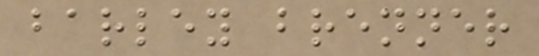barley brenner
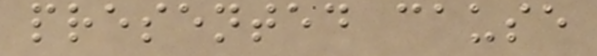presented cause
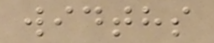widths
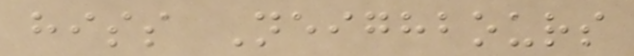hiss Neighbours
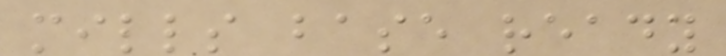mills base ready
